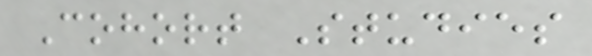Cohort Studies
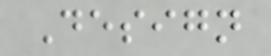Design
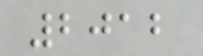2012
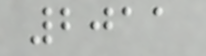2011
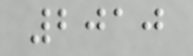2010
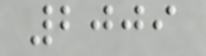2009
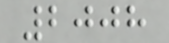2008
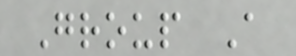Group A
